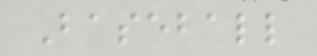Baseball
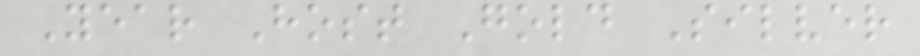Year Host Gold Silver
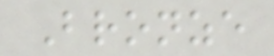Bronze
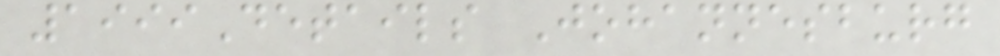1999Details Johannesburg
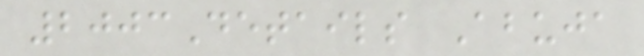2003Details Abuja
